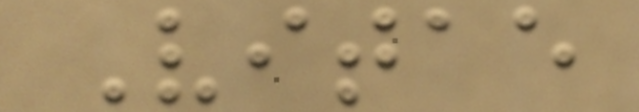Vitae
